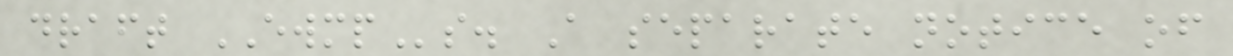draft EWMPs. A separate notice of
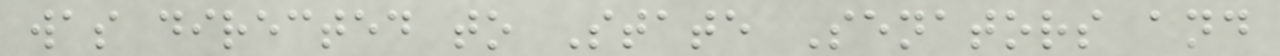was directed to State Senators and
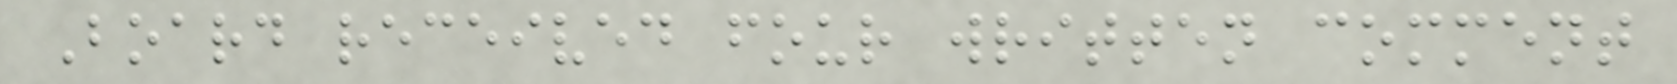Board received four written comment
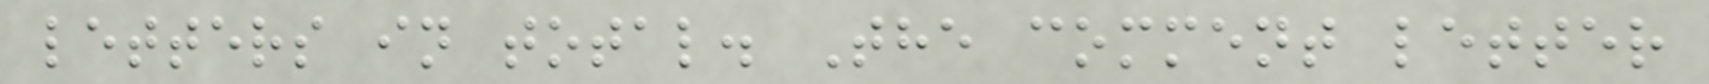letters in total. The comment letter
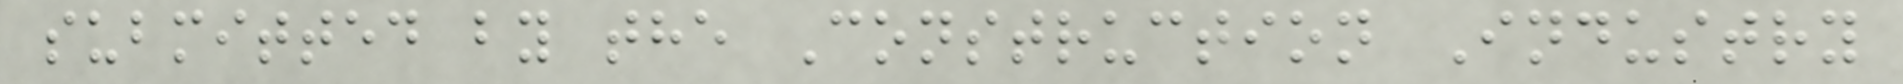submitted by the Construction Industry
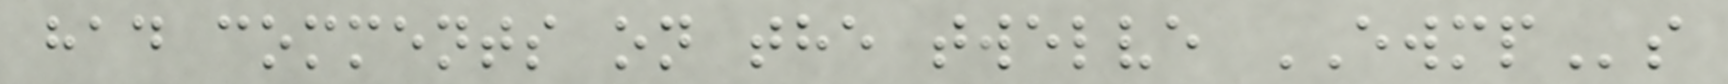had comments on the twelve EWMPs
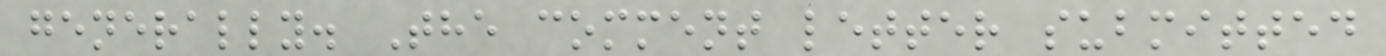generally. The comment letter submitted
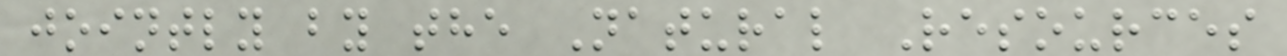jointly by the Natural Resources
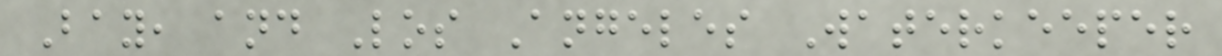Bay, and Los Angeles Waterkeeper
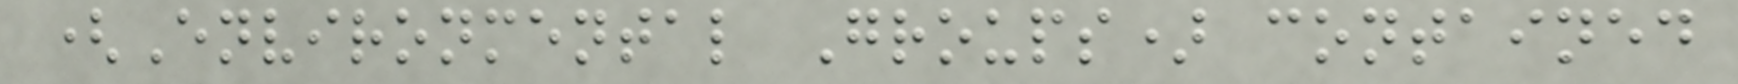(Environmental Groups) contained
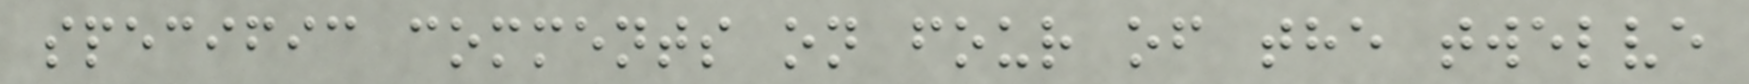specific comments on four of the twelve
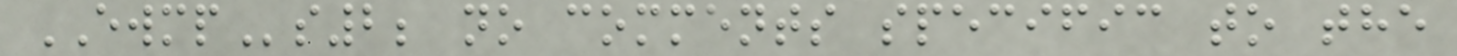EWMPs2; no comments specific to the
